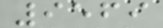9569
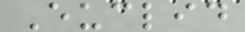Euclid
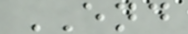END
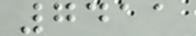7411
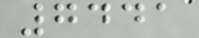7441
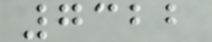7322
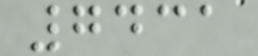7431
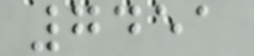7451
